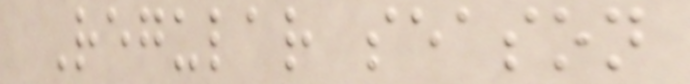Regular season
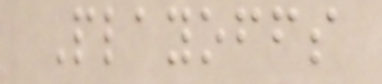Playoffs
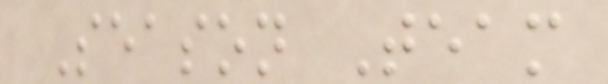Season Team
